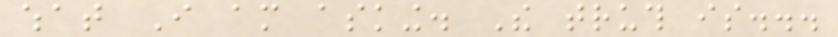what I am asking. The truth is...
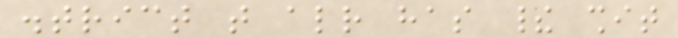district that already has their shit
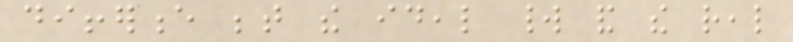difference between the ideal world and the real
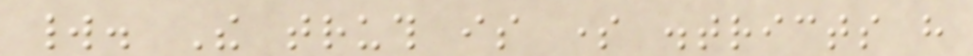world. The truth is some districts have
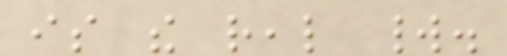is the real world.
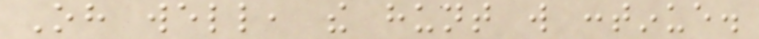Oh well, the hunt will continue.
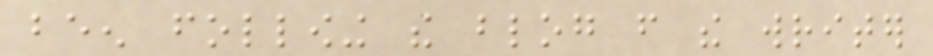been following the blog from the writer
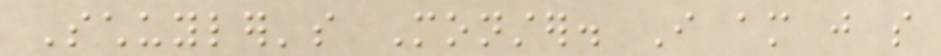Schuyler's Monster. I am just so
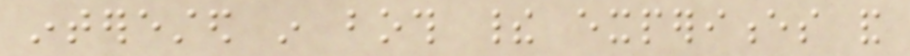interested in both their experiences and
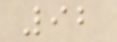92
